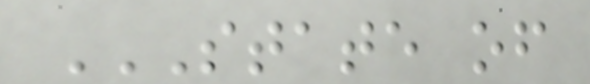STATE OF
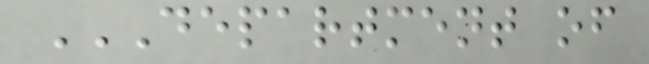DEPARTMENT OF
